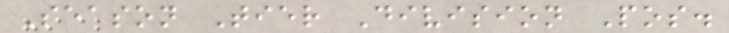Season Tier Division Pos.
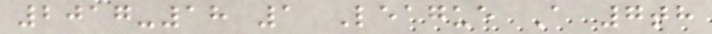2017-18 1 League A 7th
